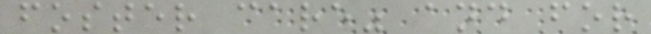foster care" and for
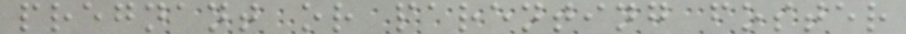pregnant or parenting foster
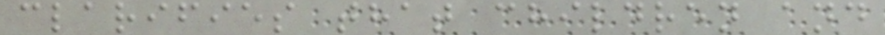clarifies that children and
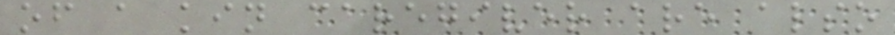of a kin caregiver are also
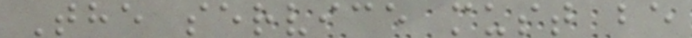The service must be
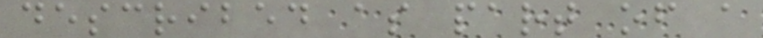described as part of a
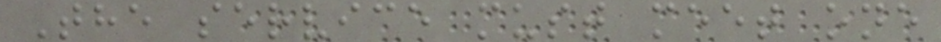The service must meet one
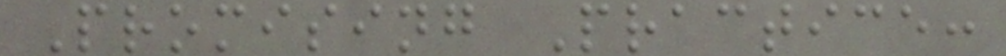Promising Practice:
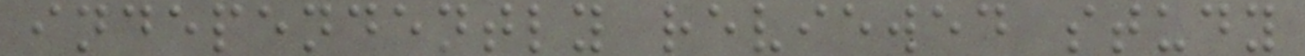independently reviewed study
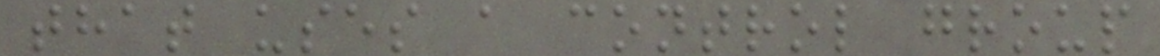that uses a control group
